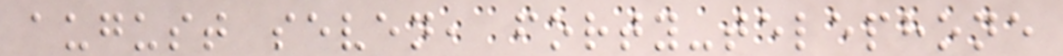august seven, forty-telephone
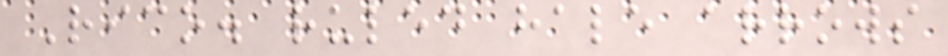Rico. ruled hale arrows
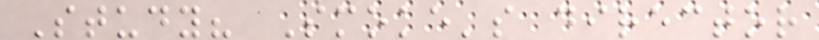Study? Smoke's director
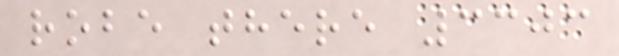robe there 3303
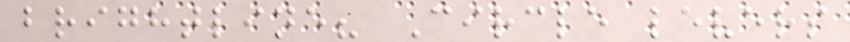brightline? Circle levers
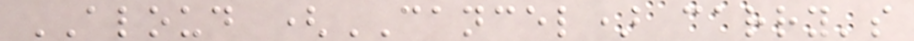ALOUD (CANCEL) carry's
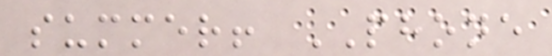summer! PHONE
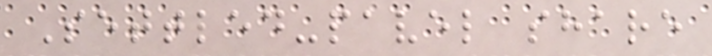Settled-pavel share
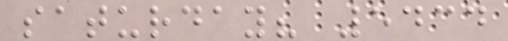saturday? 5434
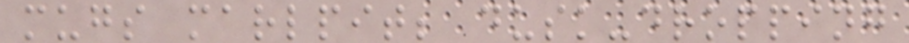mugs marlpit; dusk-dropping
